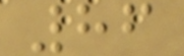86
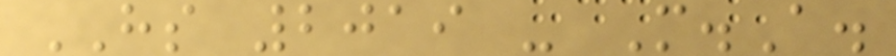HS 2019 - M.A.
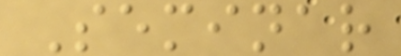Seminar
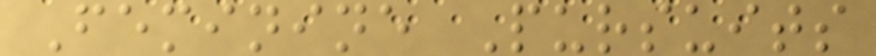Feminine Pursuits
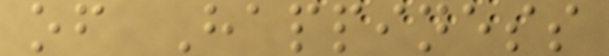of Happiness
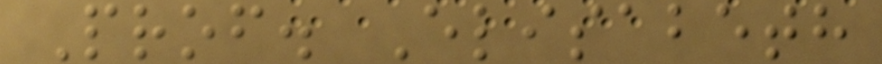Prof. Elisabeth
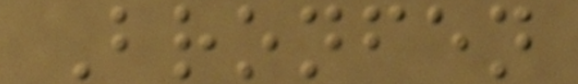Bronfen
